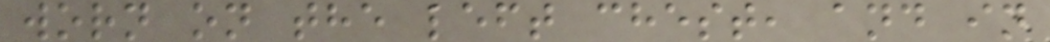worn on the left chest, and in
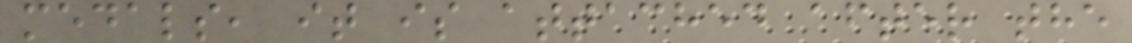medals, it is attached after the
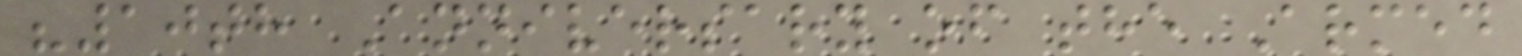"10th Anniversary of the Armed
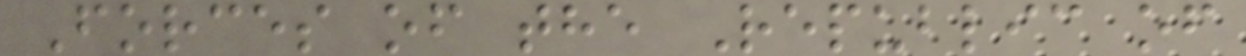Forces of the Republic of
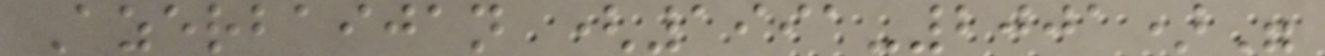Azerbaijan (1991-2001)"
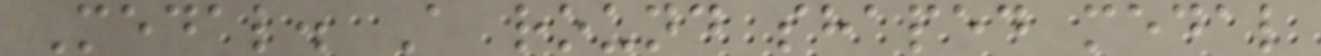Medal. A round shaped medal
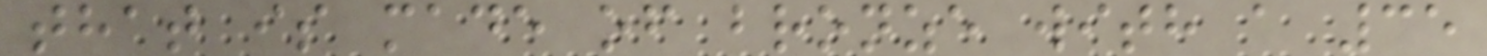that is made of bronze with a 35
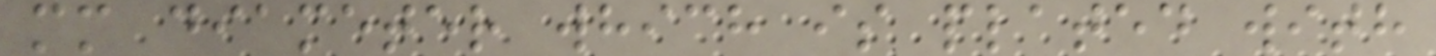mm diameter which is plated with
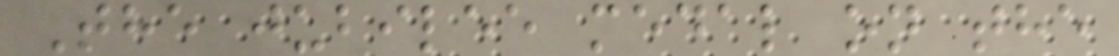The jubilee medal on the
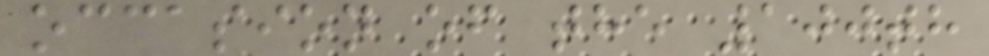occasion of the 100th
